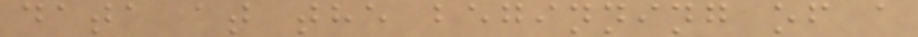data at the beginning of a
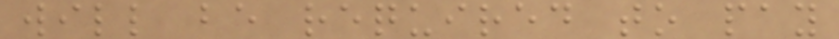will be required to pay
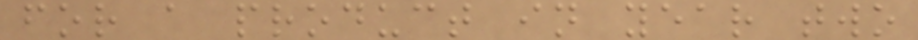for a product in year two
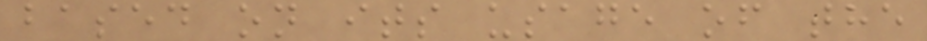based on its usage of the
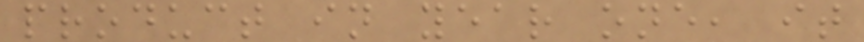product in year one, it
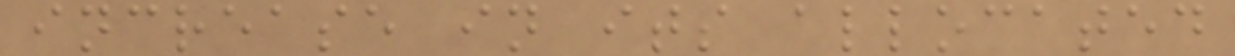increase in its allocated
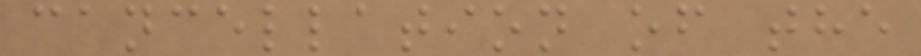cancellation of the
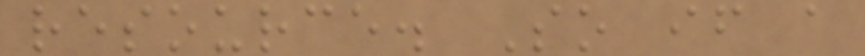resource. So if a
